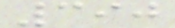390
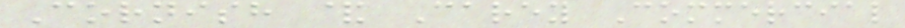Cornish & Carey Commercial
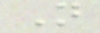N
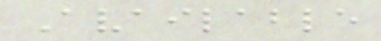Available
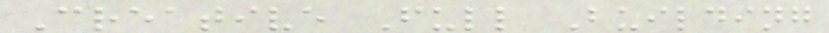Creative Full Building
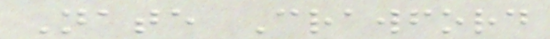Nate Crawford
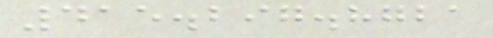415.297.8721
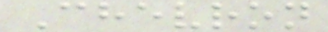Chevron
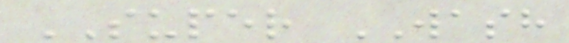SUPER WASH
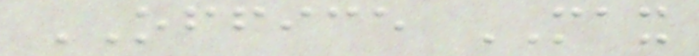OFFICE MAX
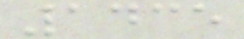1435
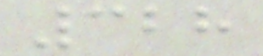328
